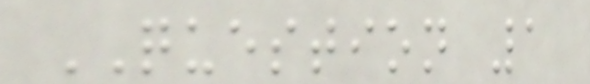QUESTION 1
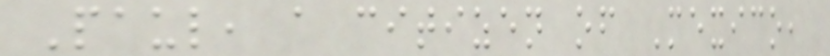Paul, a citizen of Mexico,
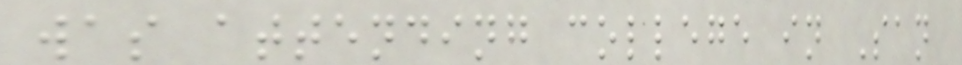was attending college in San
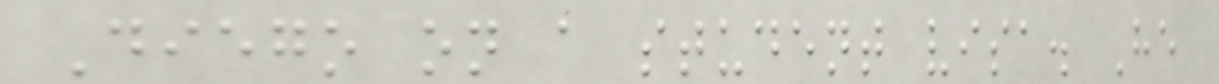Diego on a student visa. He
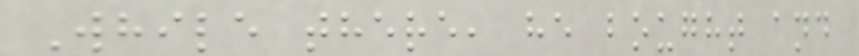While there, he bought and
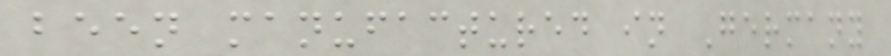been manufactured in Germany
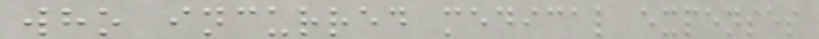who incurred medical expenses
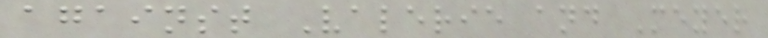against Valerie and Meyer
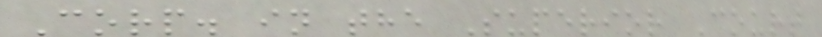Corp. in the Superior Court
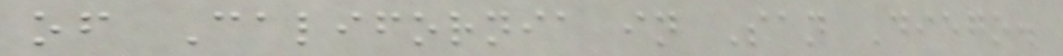of California in San Diego.
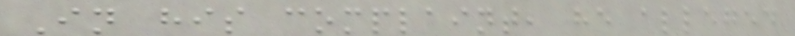In his complaint, he alleged
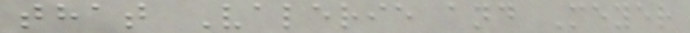that Valerie and Meyer
